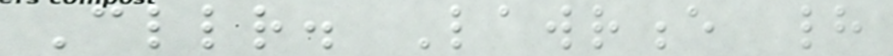Cllr. Lawrence had
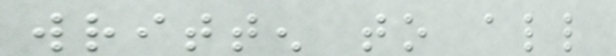written to all
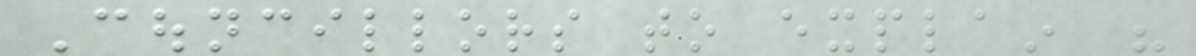Councillors to explain his
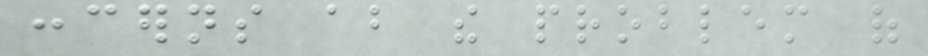concerns about the problem of
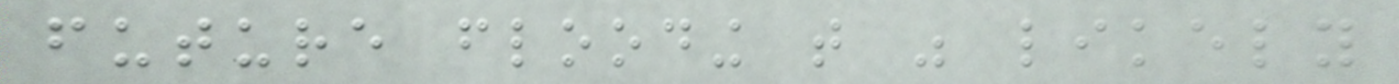future flooding that was likely
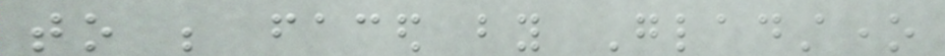to be faced by Gladstone
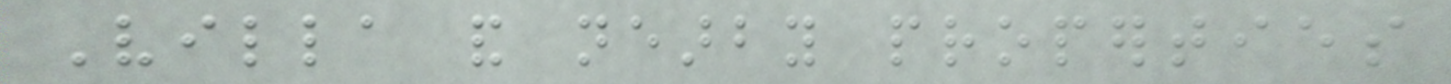Villa and nearby properties
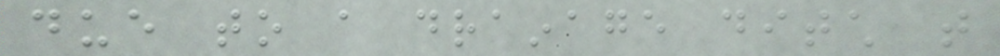due to a drainage ditch that
